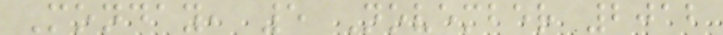Monday, 5 November 2012
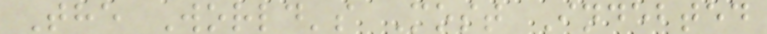The World's Most Indebted
